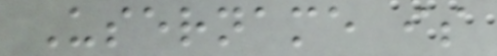Username is
